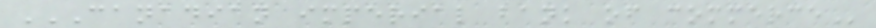CANADIAN IMPERIAL BANK OF COMMERCE
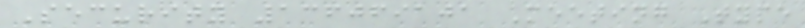Security 136069101 Meeting Type
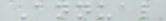Annual
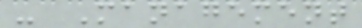- Management
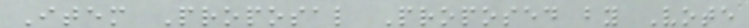Item Proposal Proposed by Vote
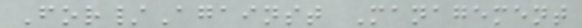For/Against Management
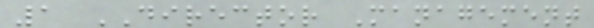1 DIRECTOR Management
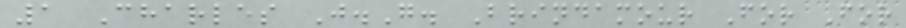1 Charles J.G. Brindamour For For
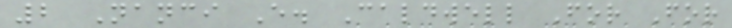2 Nanci E. Caldwell For For
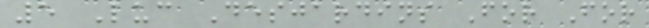5 Luc Desjardins For For
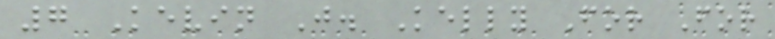7 Kevin J. Kelly For For
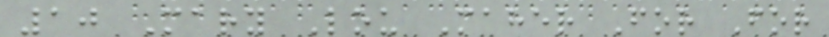10 Mary Lou Maher For For
